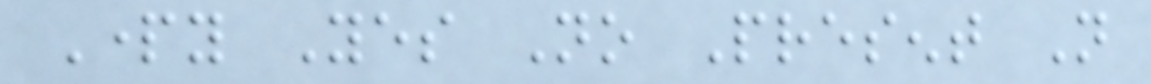Party Yes No Present Not
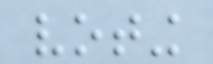voting
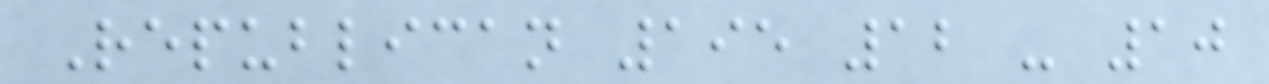Republican 195 12 - 10
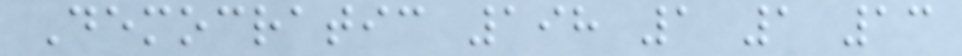Democratic 198 1 1 13
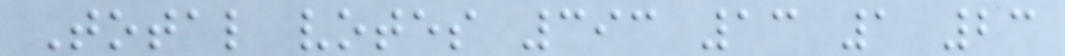Total votes 393 13 1 23
